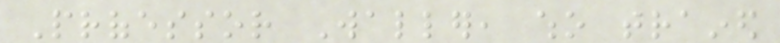Professor Waller, who trained
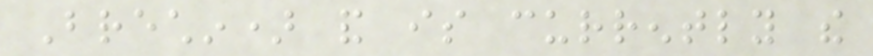Brechin) and is currently the
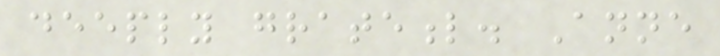deeply grateful. Anne
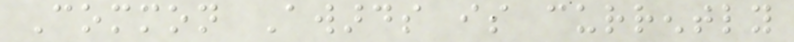Common Awards is currently
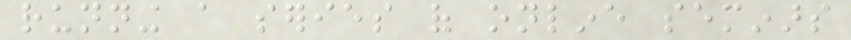running a series of online seminars
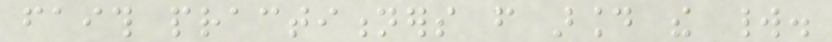faith practitioners from around the world.
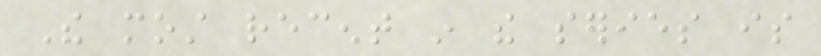The most recent in the series is
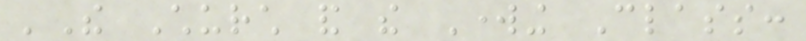'The Church and the Working Class:
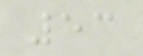53
